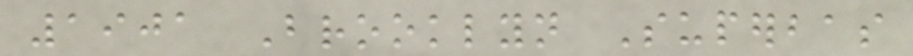1901 Brooklyn Superbas
